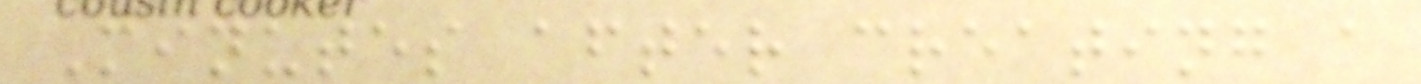Minutes after creating a
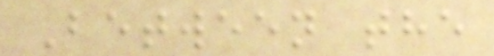Between the
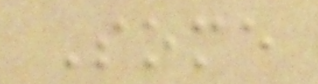Some
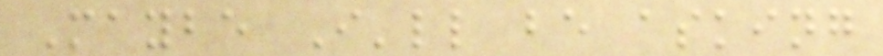Maybe I'll be asking
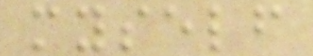myself
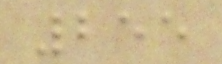255
